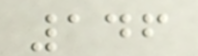146
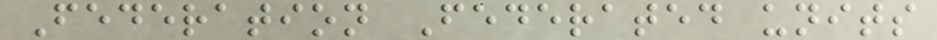Federation Federated units
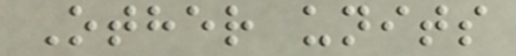Other units
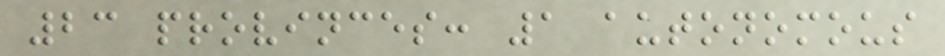23 provinces: 1 autonomous
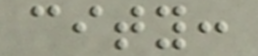city:
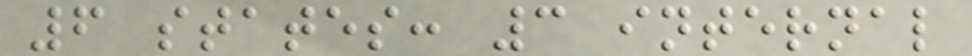6 states: 3 internal
